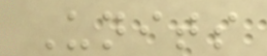Units
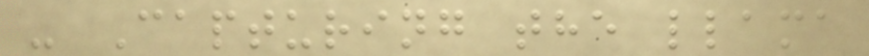- Capturing the llama
